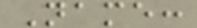Name:
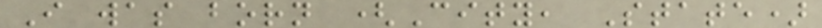I was born (City, State)
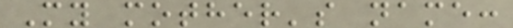My mother's name:
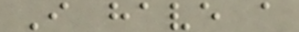I have a
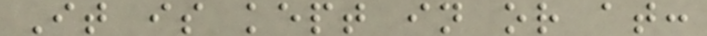It is kept in or at:
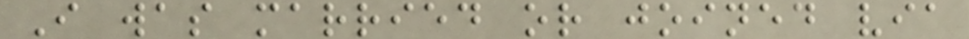I was married or joined via
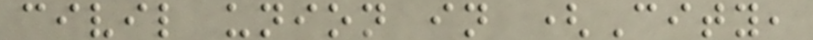civil union in (City,
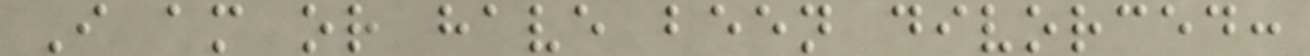I am or have been divorced:
